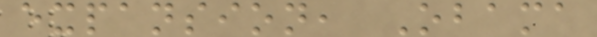expansion, Obama
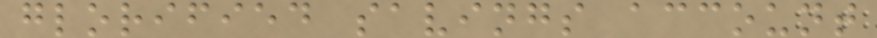glorified savings account
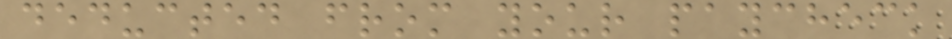deducted from your paycheck
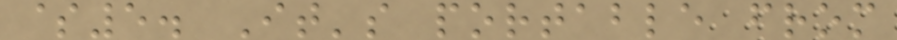$5. It's portable from
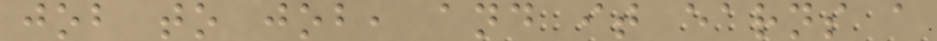job to job, and it earns a
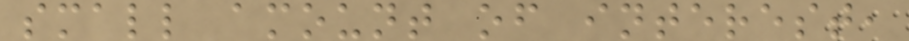small amount of interest,
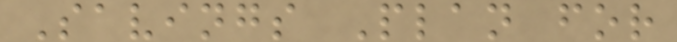Savings Plan for
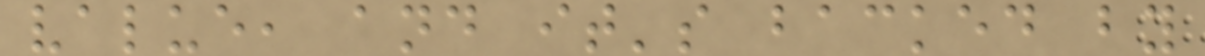value, and it's backed by
